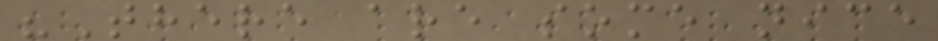"There are some nice
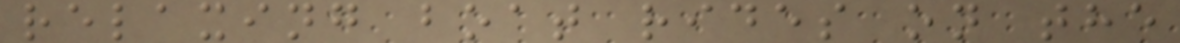relaxing boat rides on the
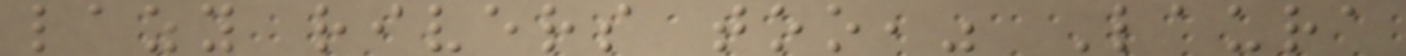lazy rivers too," Laura
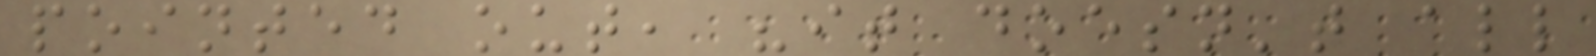pointed out, "it doesn't all
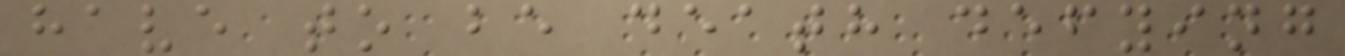have to be death defying
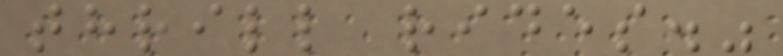thrill rides."
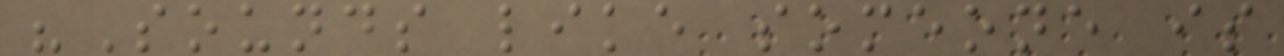"Sounds like someone is
